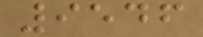9546
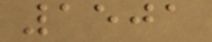1501
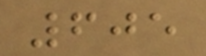605
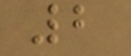2
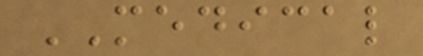MEDICAL
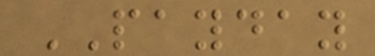PAYDAY
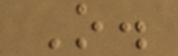O.
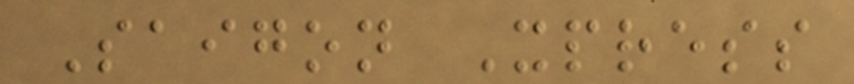Saigon Xpress
